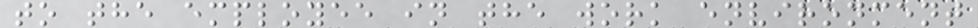to the employee in the work environment
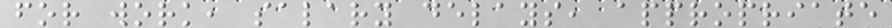for work, salary delays, appropriate
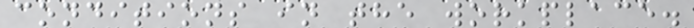conditions in the workplace.
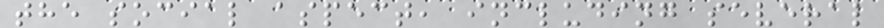the social aspect, including several
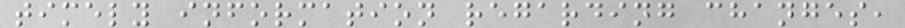timely information regarding changes,
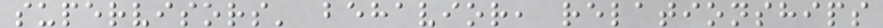supervisors' behavior, relationships
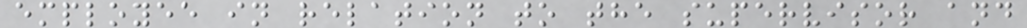employee in relation to the supervisor and
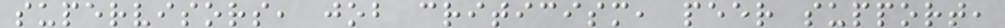supervisors, job criticism, peer support,
